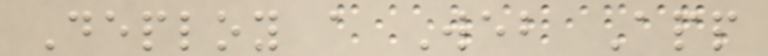Deploy a Web App
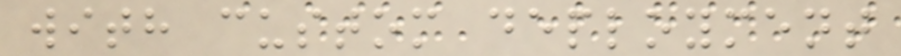with custom deployment
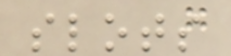slots
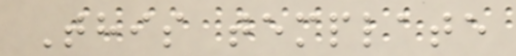This template
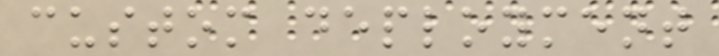custom deployment
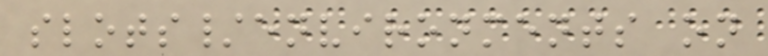slots/environments on
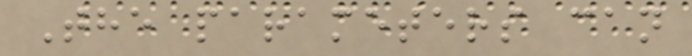The parameters can
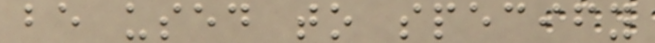be used to specify
